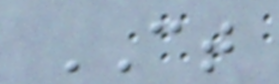CT
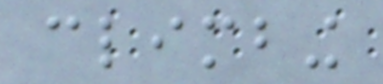climbing
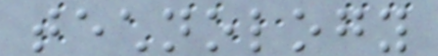technology
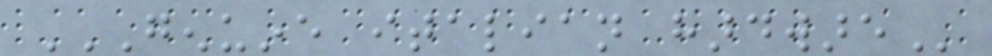GENUINE ITALIAN HARDWARE
